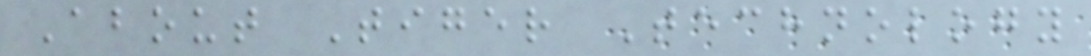About Tiger Technology
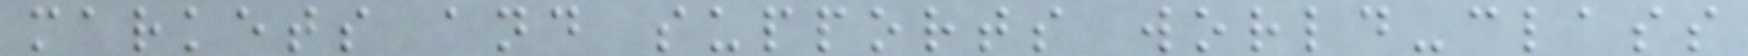markets and supports world-class
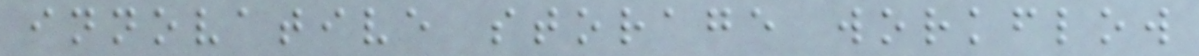innovative storage workflow
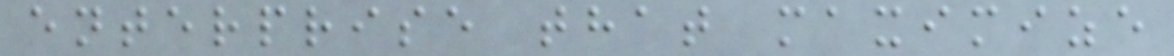enterprise that maximize
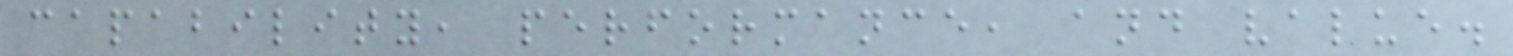capability, performance, and value.
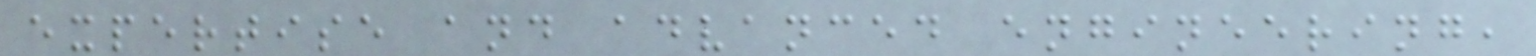expertise and advanced engineering,
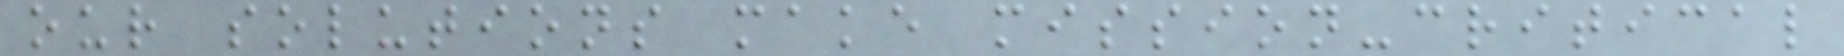our solutions make mission-critical
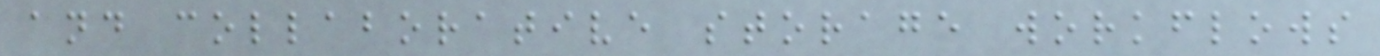and collaborative storage workflows
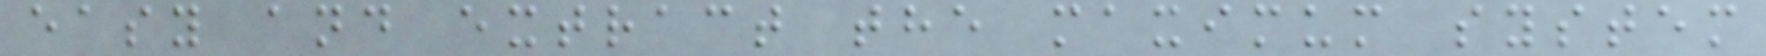easy and extract the maximum system
